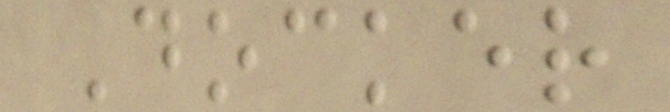Docker
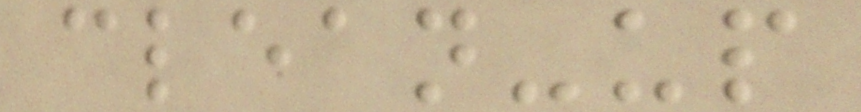clean-up
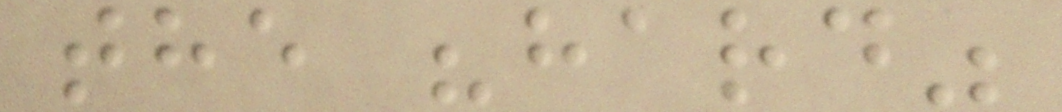the "hard"
